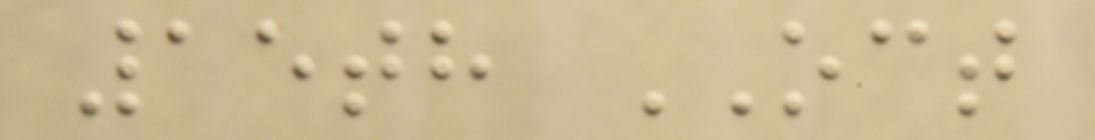15th OCT
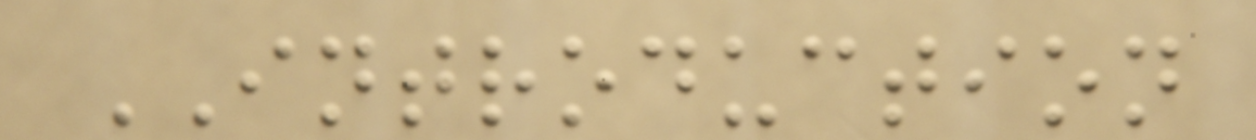INTRODUCTION
